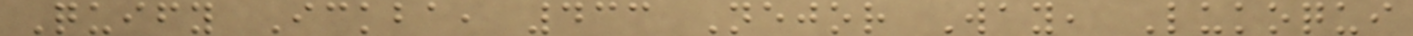Quify Ickba, 433 Nejor Way, Lukoqui
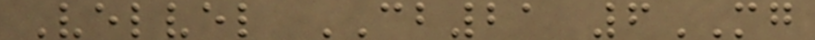Velvel CB21 6MG
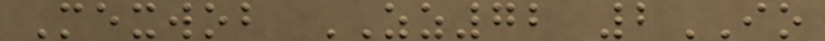Mexwob ZZ72 2IO
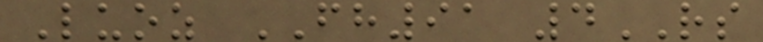Luoz FH91 4RS
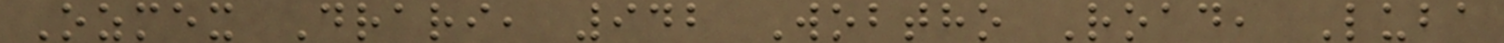Ozmex Drari, 942 Wobtho Road, Luba
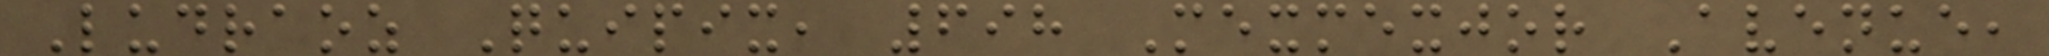Ludraoz Quipix, 698 Mexmexjor Avenue,
